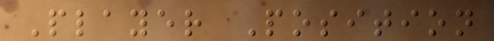Player Position
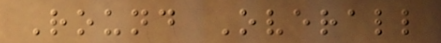Round Overall
